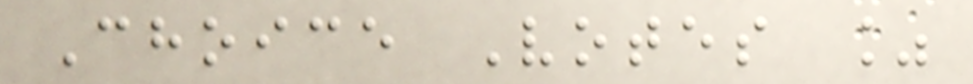Choice Votes %
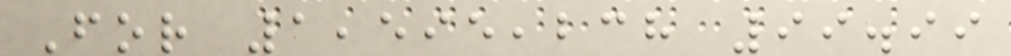For 1,595,238 99.99
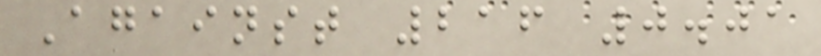Against 216 0.01
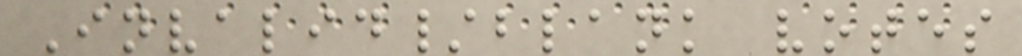Invalid/blank votes
